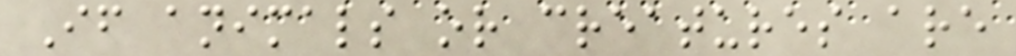If animals or creatures are
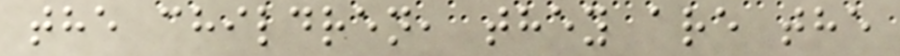the children, they are the
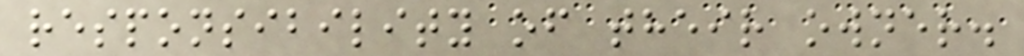responsibility of their owner.
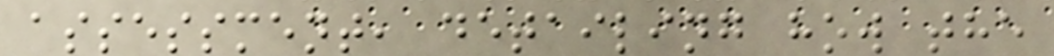assessment, detailing how the
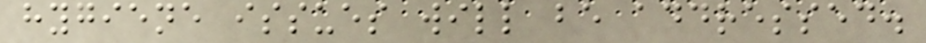hygiene issues will be addressed.
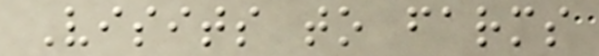Visits to farms
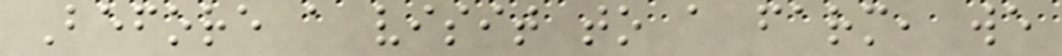Before a visit to a farm, we
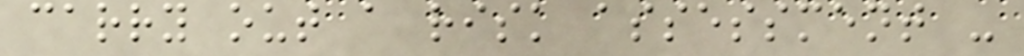carry out a risk assessment -
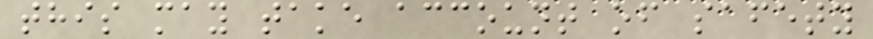this may take account of safety
